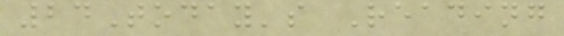24Today's Reading
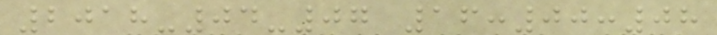2018-04-07 16:00:08
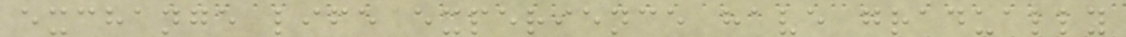exchange life experience have gradually
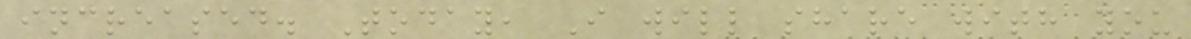increased. Today, I will share with you
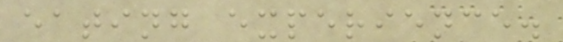eating experience.
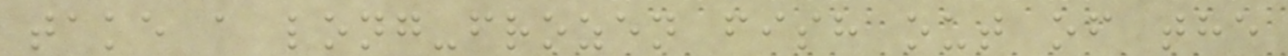take a long-frozen fish out of the
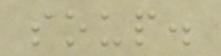soup.
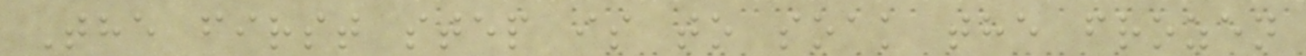The first step is to soak the frozen
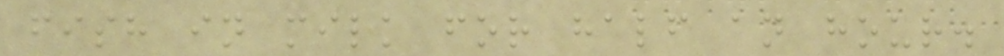fish in milk for half an hour.
